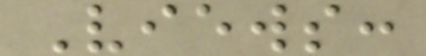Views:
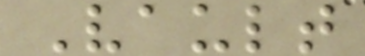Vault
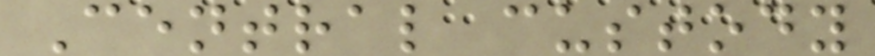Central custody
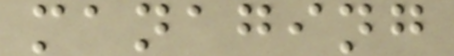managing
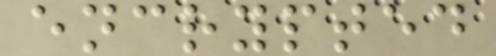encrypted
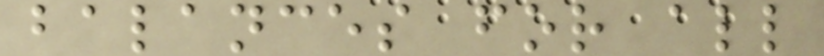balances for all
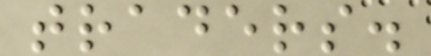traders.
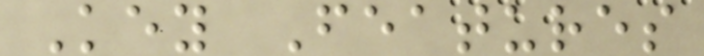Key Features
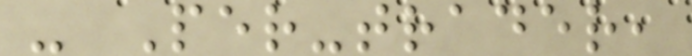- Per-trader,
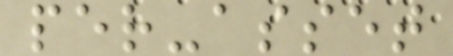per-asset
